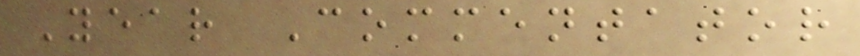Year Commentator
